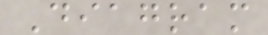Diagram
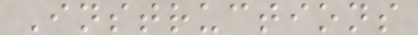Instructions
